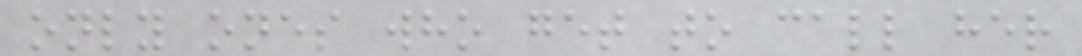only ones who get to call her
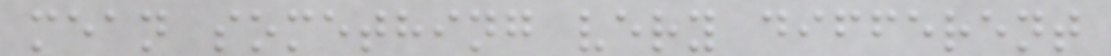mean something very different
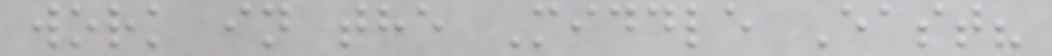work in the Middle East?
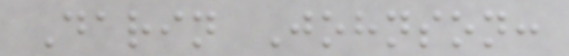Darin Johnson:
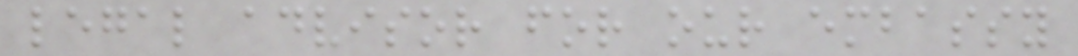legal advisor for our embassy
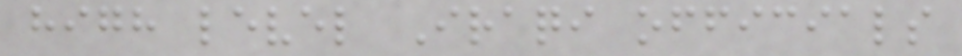high level Iraqi officials
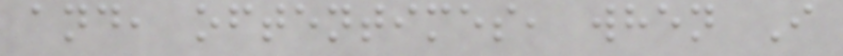and, oftentimes, when I
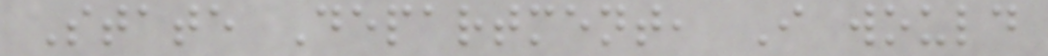State Department, I would
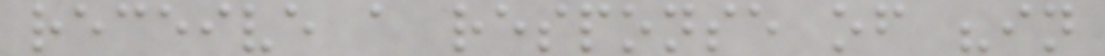receive a response of "in
